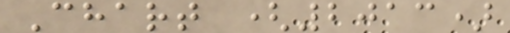Chart (2013)
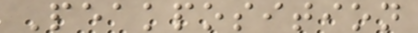Peakposition
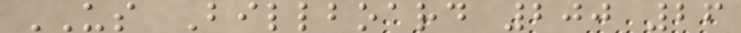US Billboard 200 26
